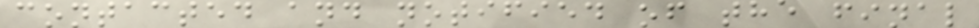contacted and notified of the final
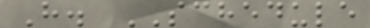H. SCHEDULE
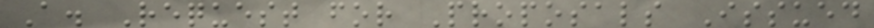A. Request for Proposals Issued
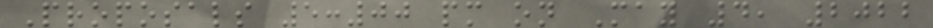Proposals 5:00 pm on May 4, 2022
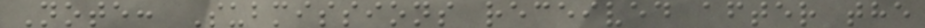Note: Submissions received after the
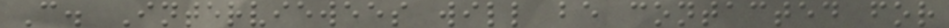C. Interviewees will be contacted for
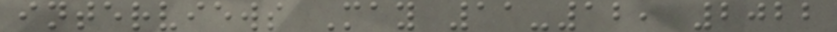interviews May 11-12, 2022
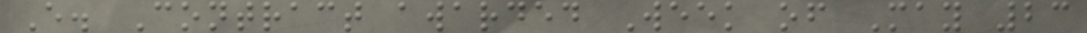E. Contract awarded Week of May 23
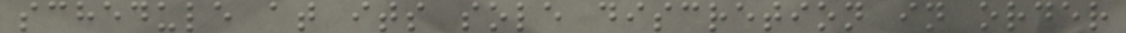schedule at its sole discretion in order
